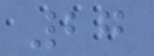27
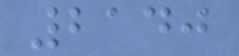2140
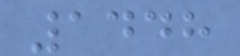1448
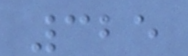325
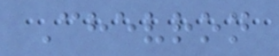Chevron
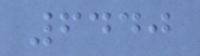6440
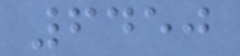6450
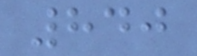840
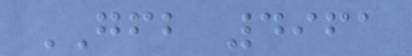GFB 4961
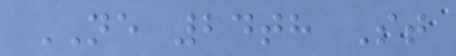NE 24th St
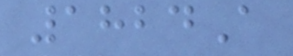1824A
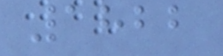1822
